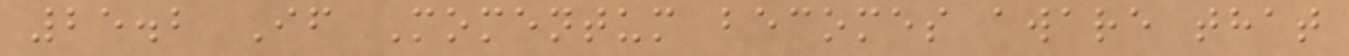25.2 If Momentum becomes aware that
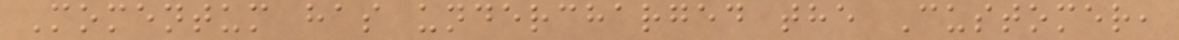Momentum has undercharged the Customer,
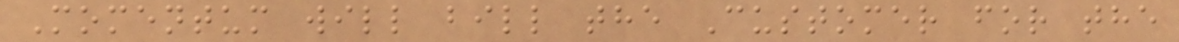Momentum will bill the Customer for the
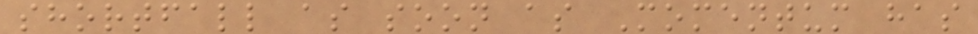shortfall as soon as Momentum has
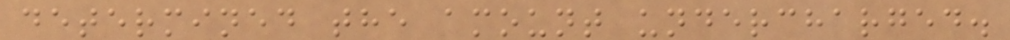determined the amount undercharged.
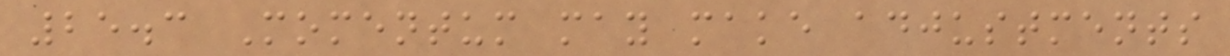25.3 Momentum may make adjustments
